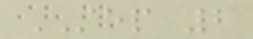STEP 2
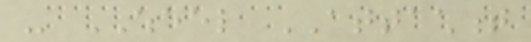- WHEEL ATTACHMENT
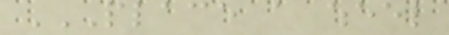PLACE A WHEEL
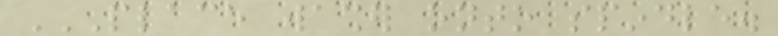PLACE WASHER ONTO SPINDLE.
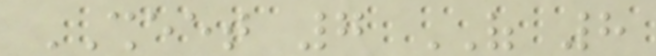SHEET 7 OF 8
